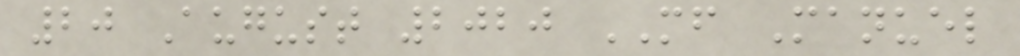20 August 2020 MF Manuel
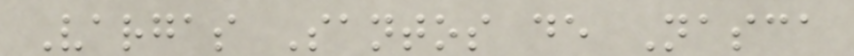Vargas Santos de Nasca
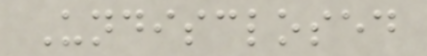Undisclosed
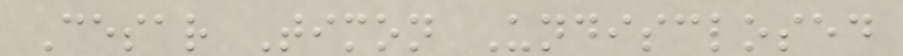Cesar Timon Undisclosed
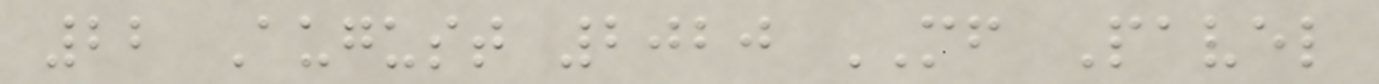22 August 2020 MF Pavel
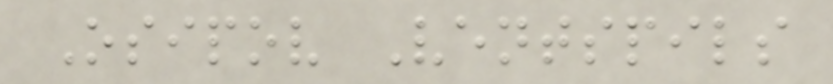Osipov Ventspils
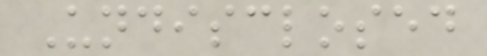Undisclosed
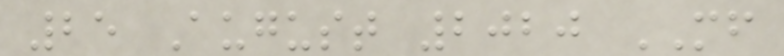25 August 2020 MF
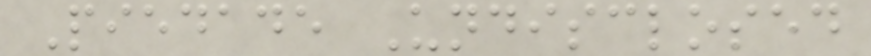Piedade Undisclosed
